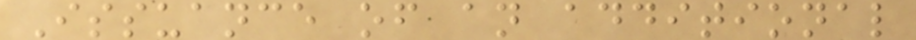Issuance of an additional
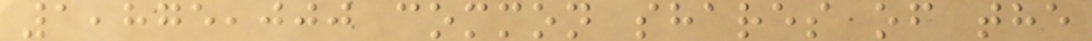1,875,000 common shares of the
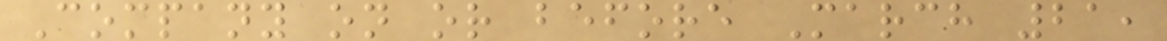Company on or before March 21,
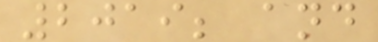2019; and
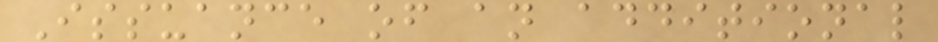Issuance of an additional
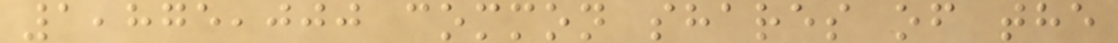1,875,000 common shares of the
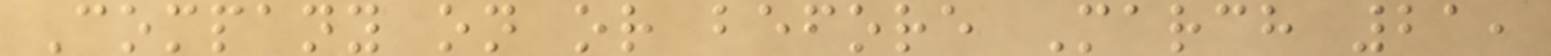Company on or before March 21,
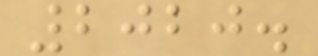2020.
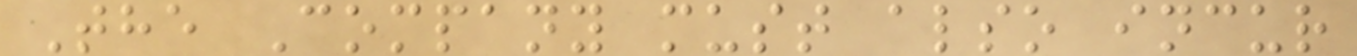The Company must also incur
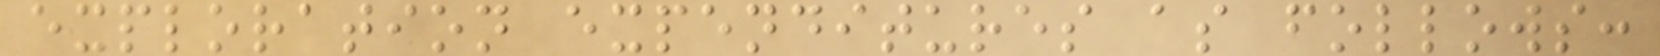exploration expenditures as follows:
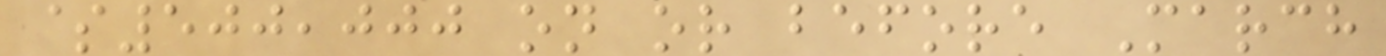$500,000 on or before March
